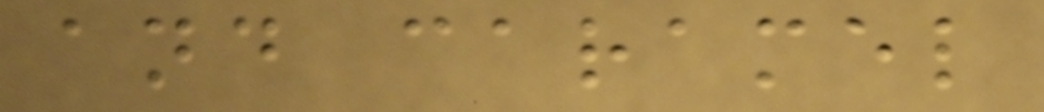and caramel
